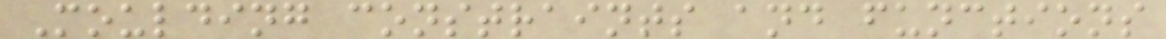Moulding constraints and functions
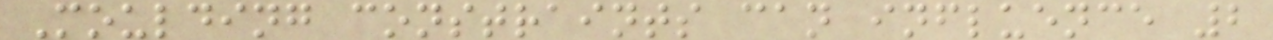Moulding constraints can influence 2
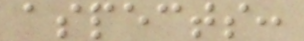aspects:
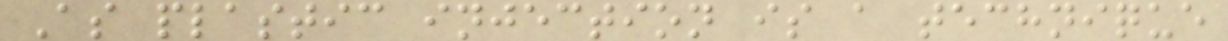As plastic injection is a technique
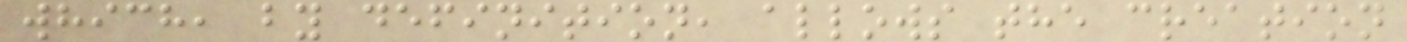which, by definition, allows the creation
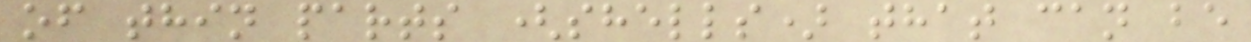of thin parts (shells) that can be
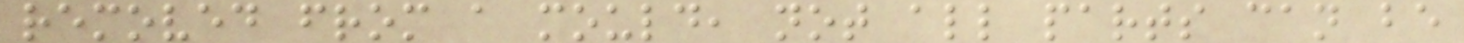removed from a mould, not all parts can be
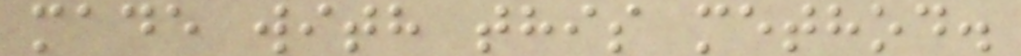made with this method.
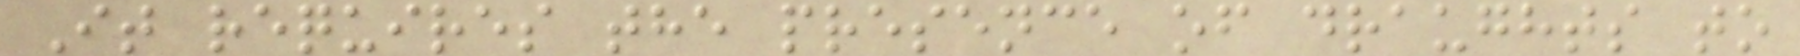It requires the presence of draughts to
